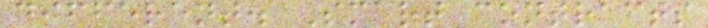different. Smart contracts
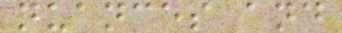nuances and
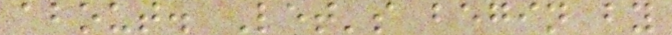about. Let's begin by
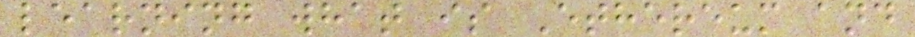learning what is Ethereum and
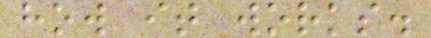how it works.
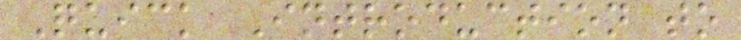Quick Introduction to
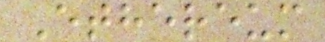Ethereum
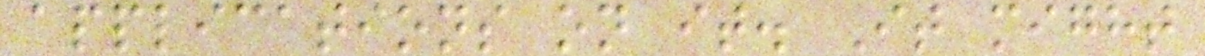applications on it. It might
